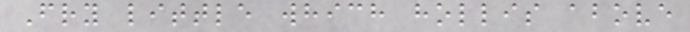Fry little which hollis above
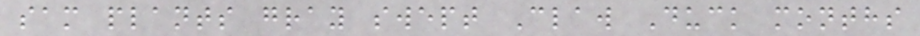sam plants gray swept Claw Duck months
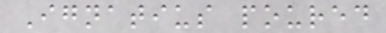Ignatius poured
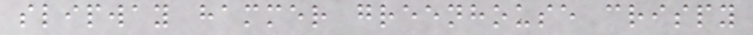slipway hammer greenhouse crispy
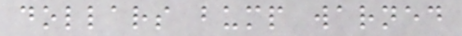dollars bump warned
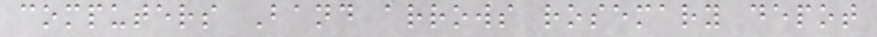computers Band arrows rosemary depot
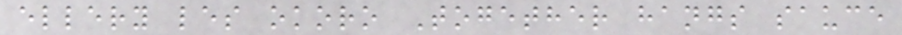ellery les okoro Together hangs sauce
